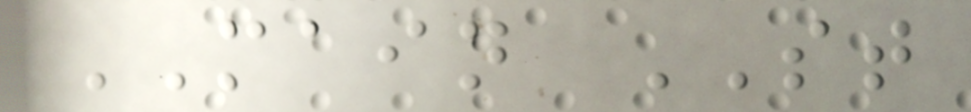MAIN ST
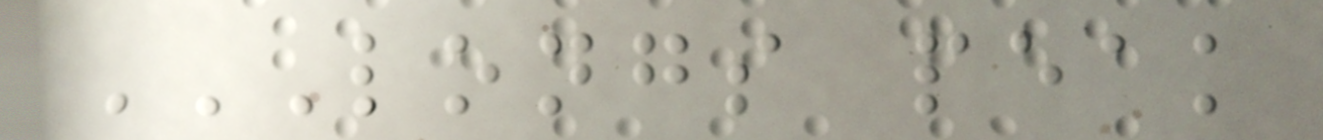LONGS PEAK
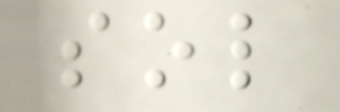sol
